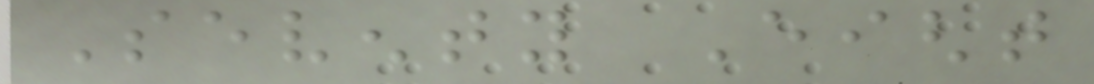Seventy Eight
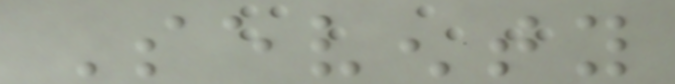Seventy
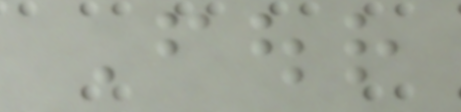Four
